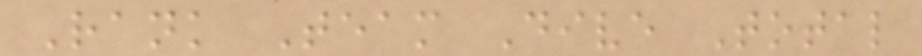Rank Team Dive Total
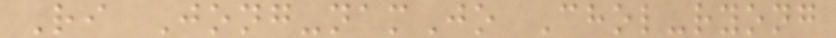Ri Jong-namJo Chol-ryong
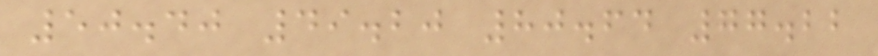50.40 49.20 80.64 77.22
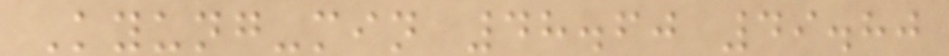Kyung-min 48.60 49.80
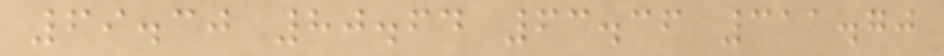69.30 80.64 63.36 311.70
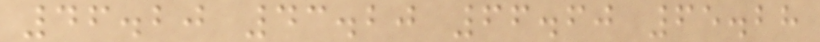46.20 43.20 66.60 65.28
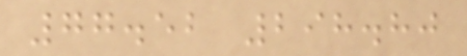77.52 298.80
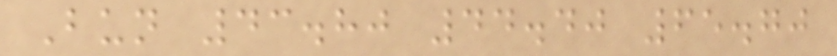Bun 43.80 44.40 65.70
